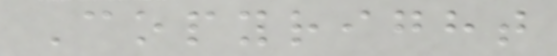Copyright
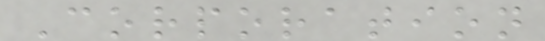Corporation
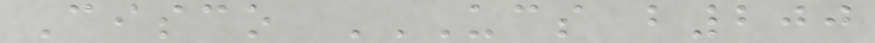Cisco UCS B200
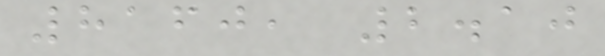8160, 2.10
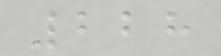228
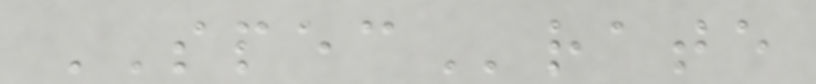SPECrate
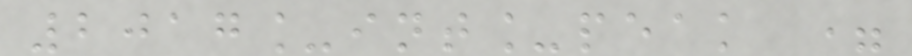2017_int_peak =
